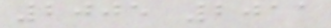2005 2011
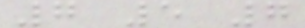7 5 7
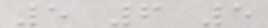5 6 5
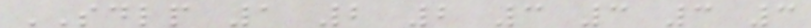SDLP 1 2 2 3 3 3 3
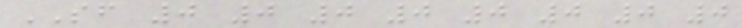SF 0 0 0 0 0 0 0 0
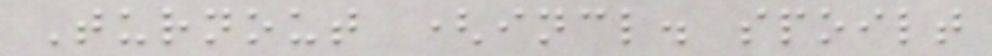Turnout (incl. spoilt
